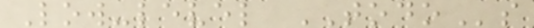Low-level TODOs
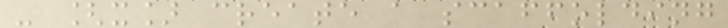- [x] create a scaffolding
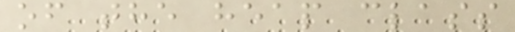of the heap class
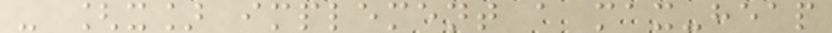- [x] implement a max-heap
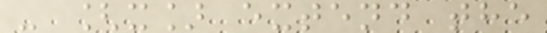- [x] extend the
